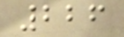226
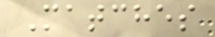Matches
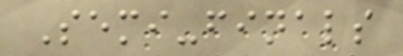Semi-finals
